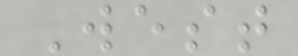West
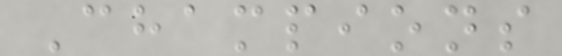Champions
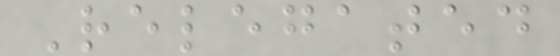Relegated
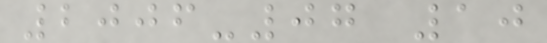2006-07 10
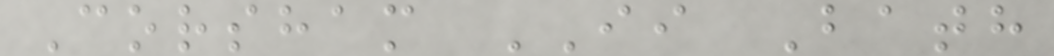Corsham II Bath
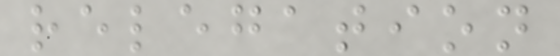relegation
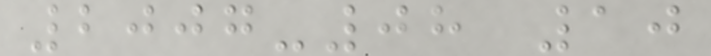2007-08 10
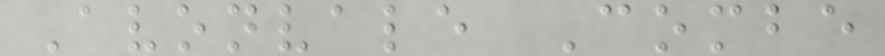Avonvale Combe
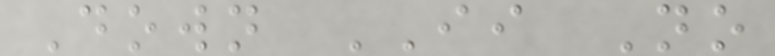Down II No
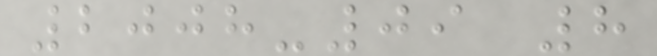2008-09 8
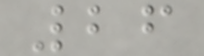26
